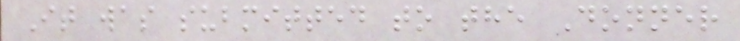It was submitted to the Donner
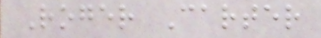Roger Carter
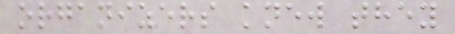organizers knew they
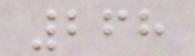268
